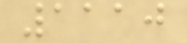1110
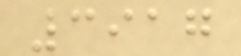3917
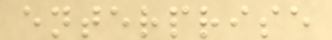enterprise
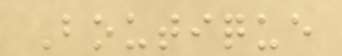Boutique
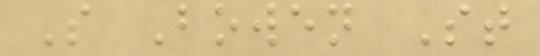S Bowen St
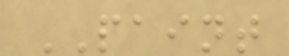PAINT
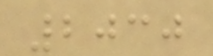2030
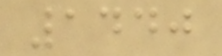1440
